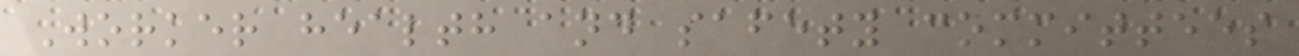Worker health and safety committees
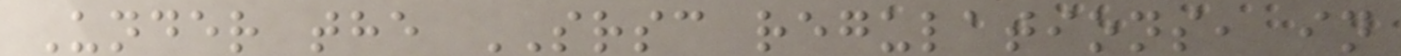Under the SRSC regulations, in
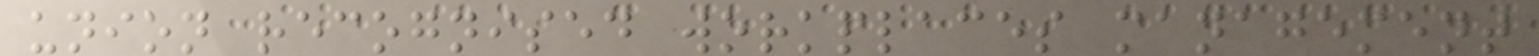union recognised workplaces management
